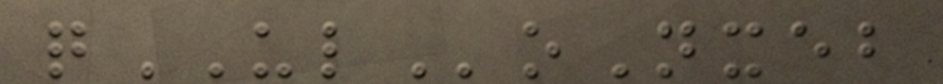qULoNxeb
